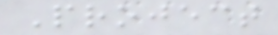Project
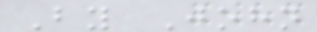By John
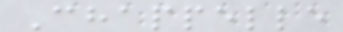Chappelle
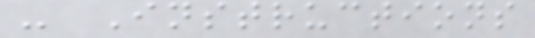- Instructions
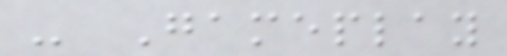- Gameplay
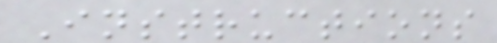Instructions
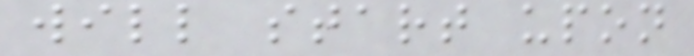will start upon
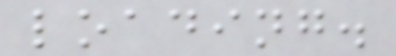loading.
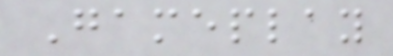Gameplay
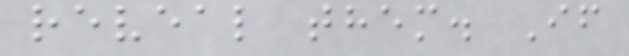reveal them. If
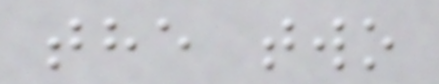the two
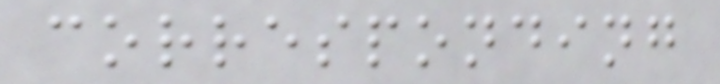corresponding
